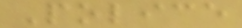Police
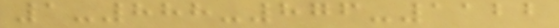1-888-876-1122
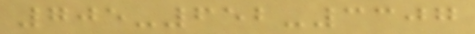705-652-3307
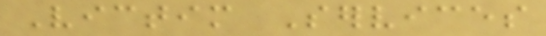Victim Services
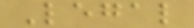Legal
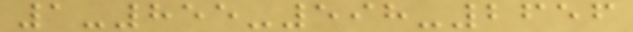1-855-598-2656
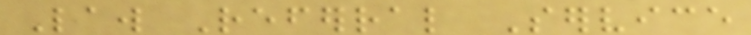Law Referral Service
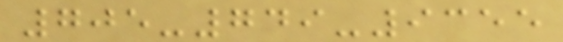705-749-9355
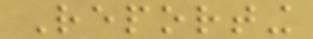Reporting
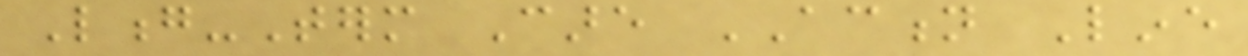Long-Term Care ACTION Line
